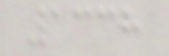1338
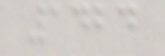1424
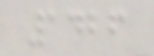1426
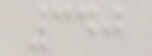340
